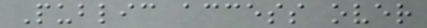Public access over
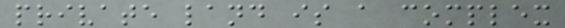private land is a complex
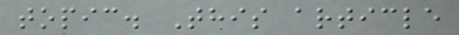topic. This article
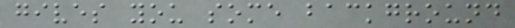gives you some background
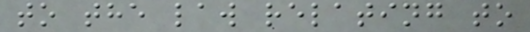to the law relating to
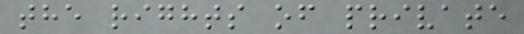the rights of private
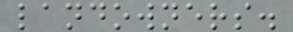landowners.
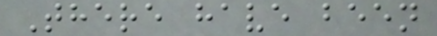There have been
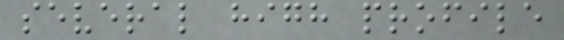several high profile
